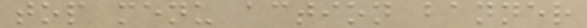top menu action banner
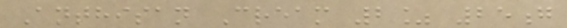Anthisan Cream 2% 25g
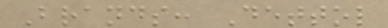Brands: Dettol
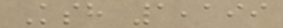Ksh 1,199
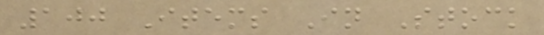100 Items In Stock
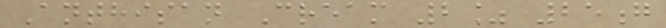Anthisan Cream 2% 25g
